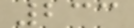233
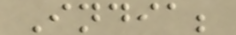India;
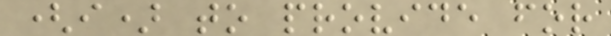(i) to provide for
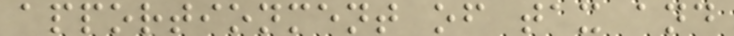apportionment of tax and
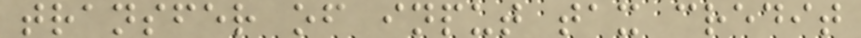transfer of input tax credit
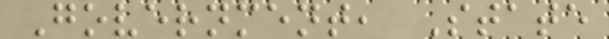Government, State
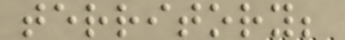territory;
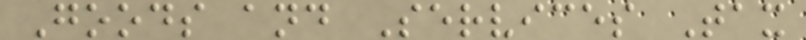Goods and Services Tax
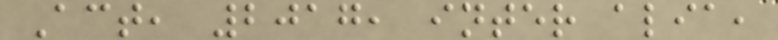Act, 2017, inter alia,
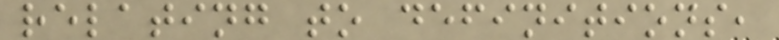relating to definitions,
